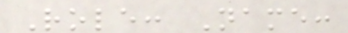Role: Name:
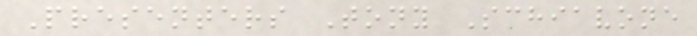Presenters Tony Schiavone
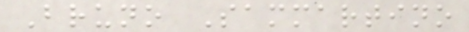Bruno Sammartino
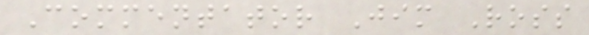Commentator Jim Ross
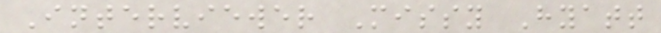Interviewer Missy Hyatt
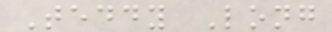Teddy Long
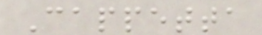Cappetta
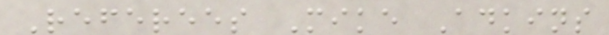Referees Mike Adkins
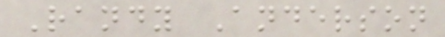Randy Anderson
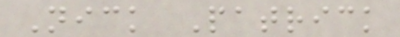Nick Patrick
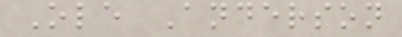Ole Anderson
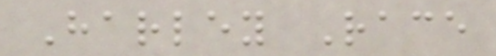Harley Race
